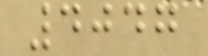4047
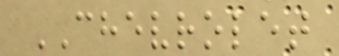CHEVROLET
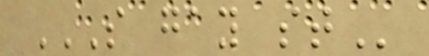S GAY ST
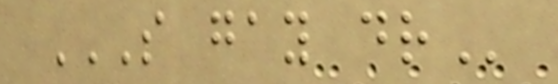S GAY DR
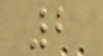2
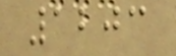1203
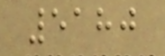5180
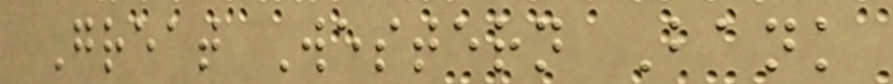Great Western Bank
